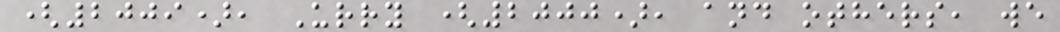(2009), Urry (2000), and others, we
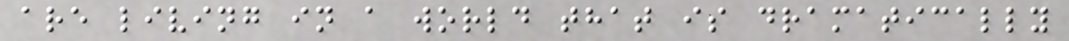are living in a world that is dramatically
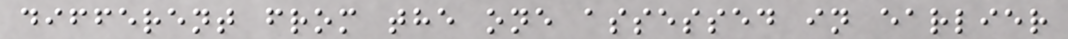different from the one assessed in earlier
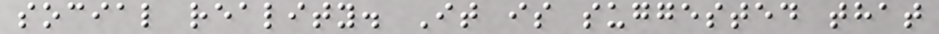social reality. It is suggested that
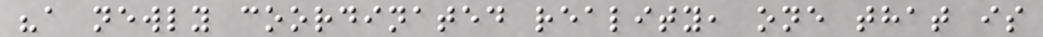"a newly coordinated reality, one that is
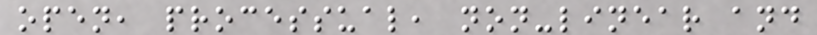open, processual, non-linear and
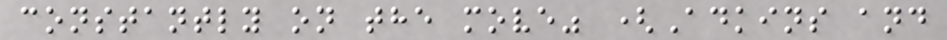constantly on the move" (Adkins and
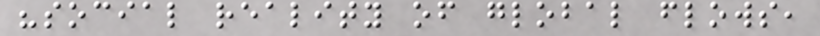"social reality of global flows,
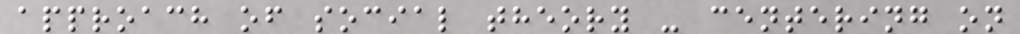approach of social theory - centering on
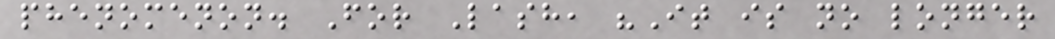phenomenon. For Lash, "It is no longer
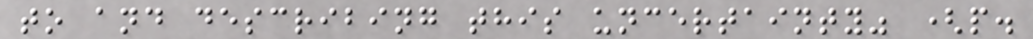to and describing this uncertainty" (p.
